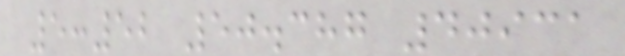5:52 50.387 40931
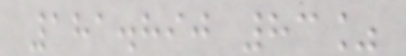181.890 83%
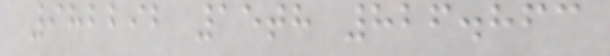982292 15th 826.863
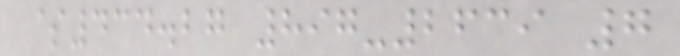$434.27 897-2639 7
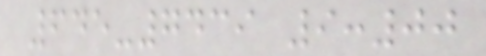645-7439 9:00
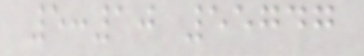5:10 55747
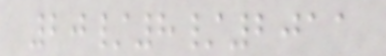20/8/2011
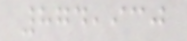874,930
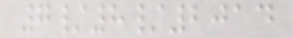7/8/2014
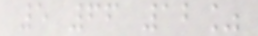5 66 12%
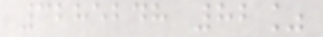3285248 82%
